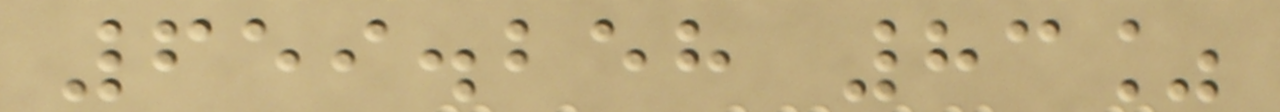659.258 83%
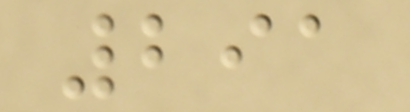291
